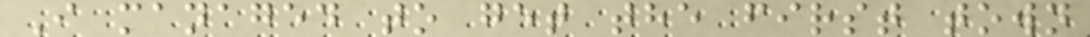I managed to get the first town
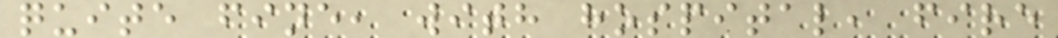quite fine, with hospital, fire
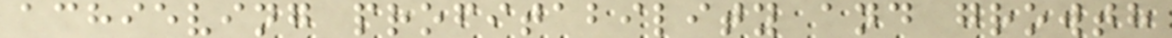achieving profitability and growth
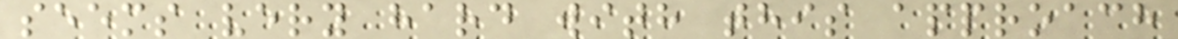seems very hard with this approach
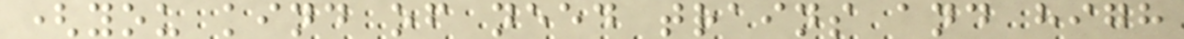(you kind of need trains and high
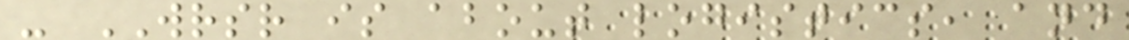- WRSR is about logistics, and
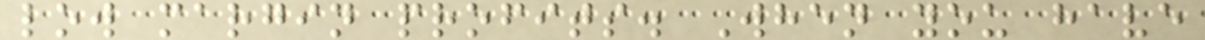low margin profits. When you have
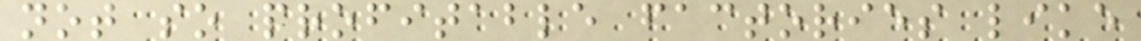not so profitable factories like
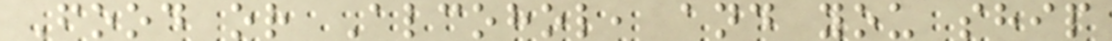Food or Alcohol, and you ship
